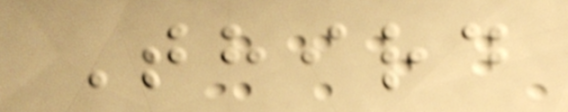Third
